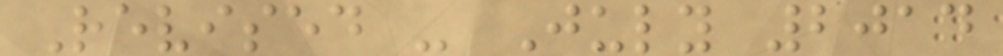Revised - July 2014
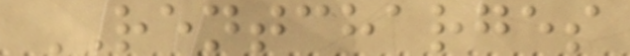RENTCHARGES
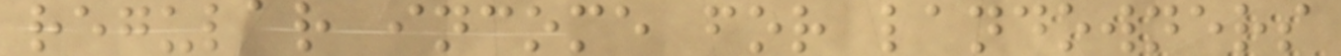regular income for landowners
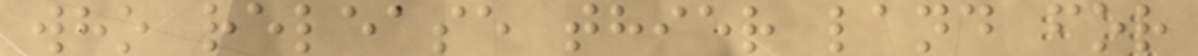who release thier land for
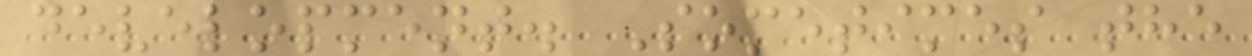development. Sometimes the
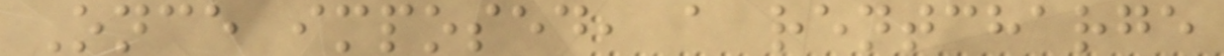Once imposed, a rentcharge
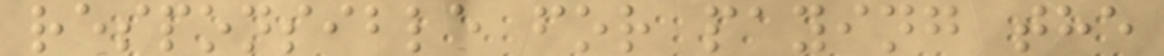responsible for paying the
